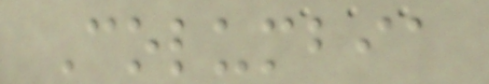Columbia
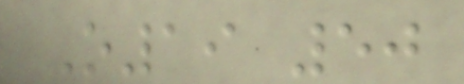O19 50
